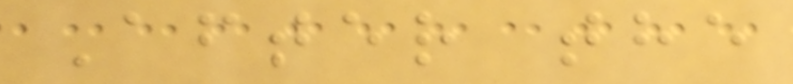After the
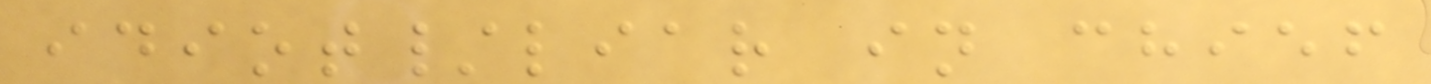idiot/liar in chief
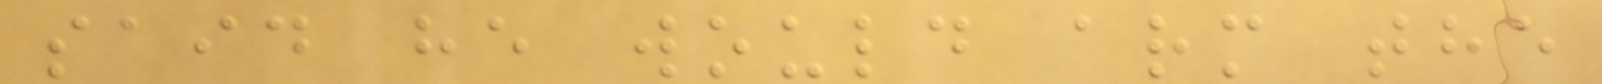said he would arm the
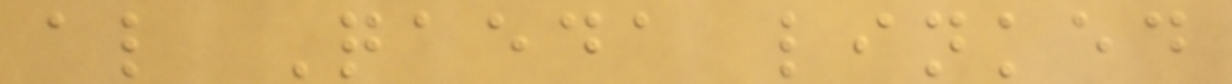al Qaeda linked
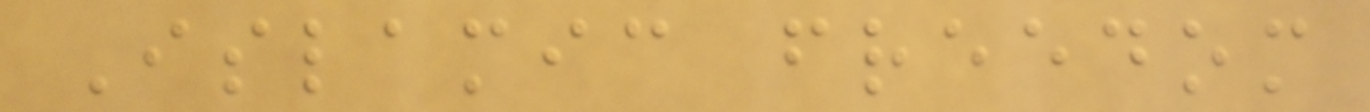Islamic freedom
